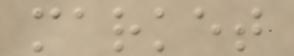market
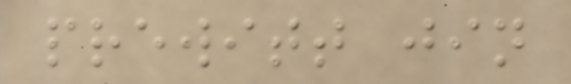prewitt jin
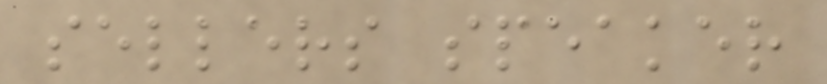sellers speaker
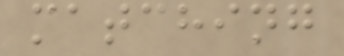matching
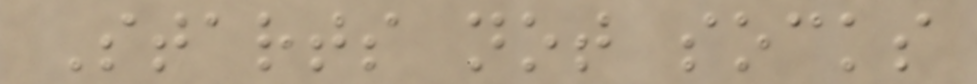Starts not socks
